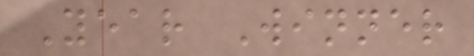Year Winner
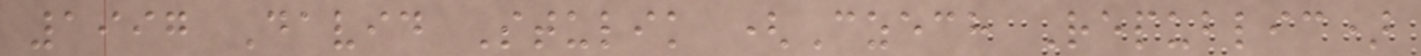1997 David Stulik (Czech Republic)
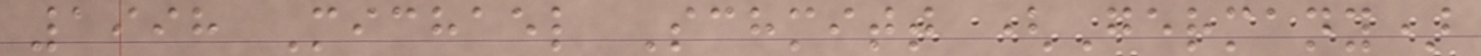1998 Michael Schmitt (Germany)
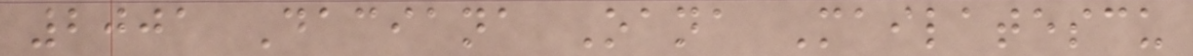2001 Daciana Oana Mailatescu
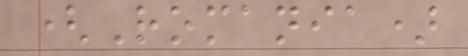(Romania)
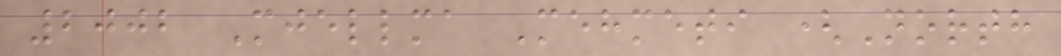2002 Mjellma Mehmeti (North
